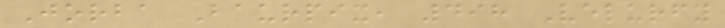Jorba Baurpix, 498 Velurfy
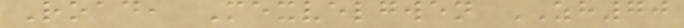Road, Mexvelgwen ZH70
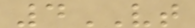4VT
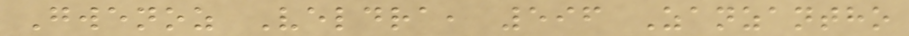Gwenoz Veldra, 596 Zanzantho
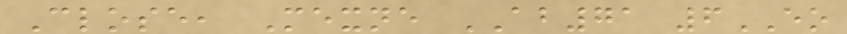Close, Mexne AB71 6EO
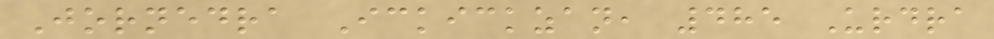Jornedra Ickickzan, 485 Urdra
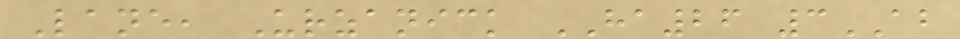Lane, Urzanick HA26 3AB
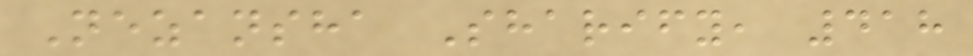Nezansha Sharify, 418
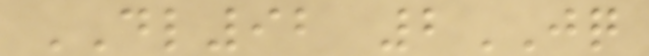DL92 2JQ
